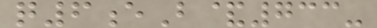q6eB&733-
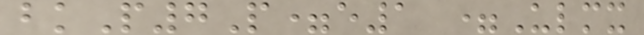bkP7P=e1 =Ulmx
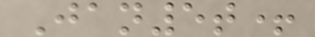Jan5t+
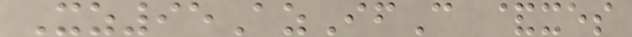Xz95AzIfC &xes
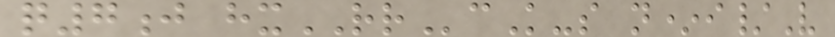q7j hxRRcK-s n*i/V
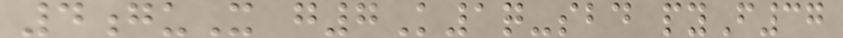4guX g7K1q-sbd pyF37
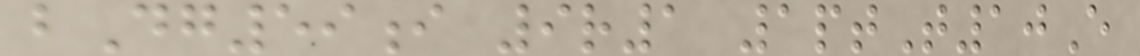bDg59i 9r1 1ptT10E
